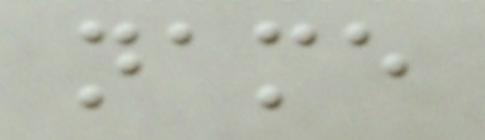name
